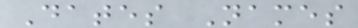Dates Names
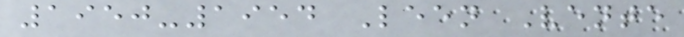1950-1954 Leen Vente
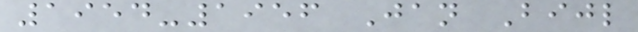1954-1956 Jan Bijl
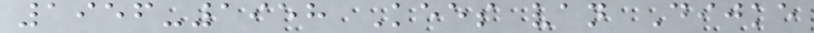1956-1958 Kees van Dijke
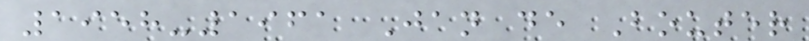1958-1961 Jan de Bouter
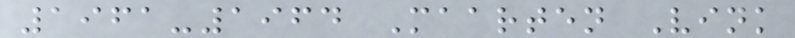1961-1964 Maarten Vink
